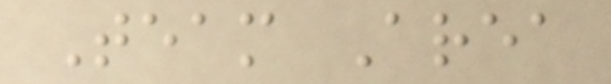Team Area
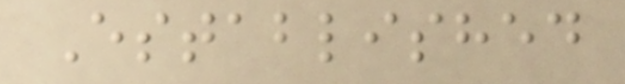Established
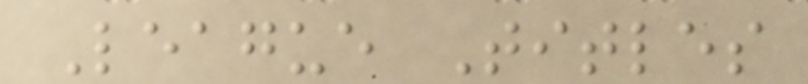League Titles
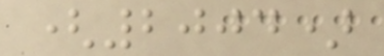(2004)
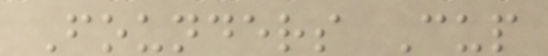Founders Cup
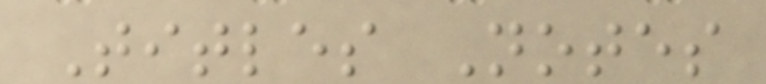Titles Notes
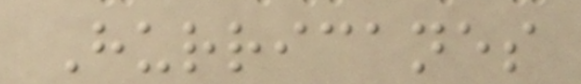Hurricanes
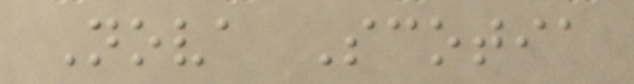Nova Scotia
